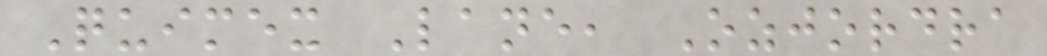Quimex Lane, Ozjordra
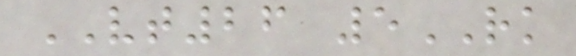VT26 5RK
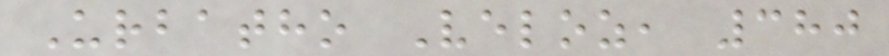Urbatho Veloz, 380
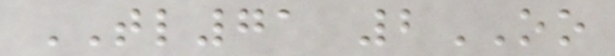TL71 2OO
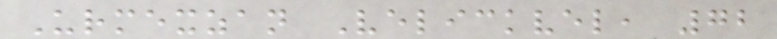Urmexzan Velickvel, 72
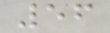56
